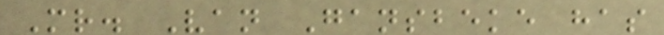Mr. Van Gansbeke has
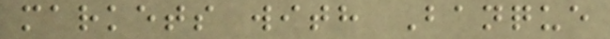markets with Banque
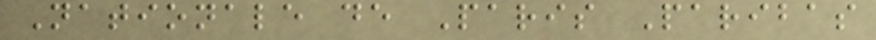Nationale de Paris Paribas
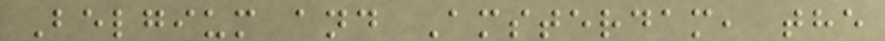Belgium and Amsterdam, the
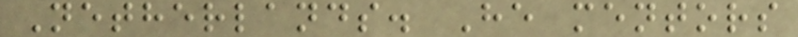Netherlands. He mentors
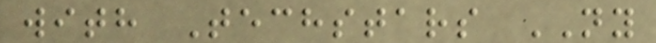with Techstars NY
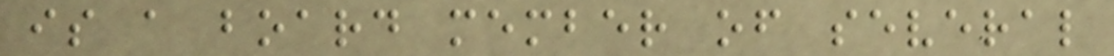is a board member of several
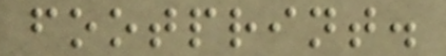footprint.
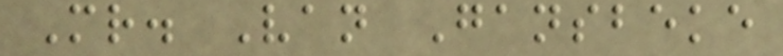Mr. Van Gansbeke
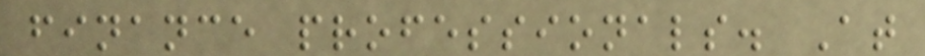finance professionals. At
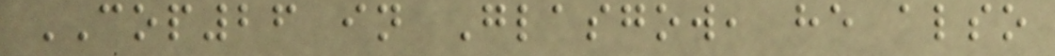COP26 in Glasgow, he also
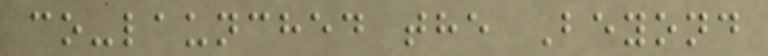co-launched the Beyond
